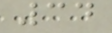34
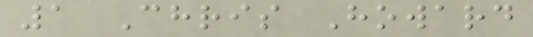1 Chris Howard
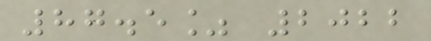87.5% 2022
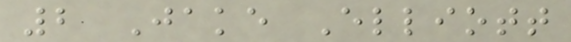2 Jake Elliott
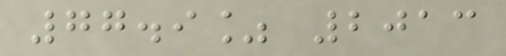77.9% 2013
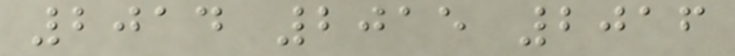2014 2015 2016
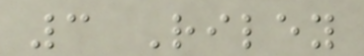3 Riley
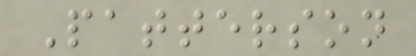Patterson
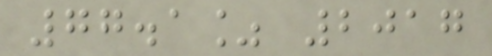77.1% 2017
